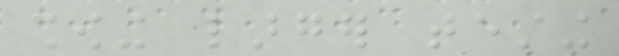showing larger testing
